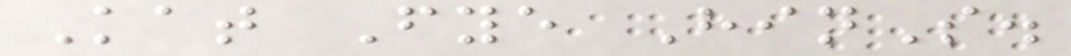Kat Fye HinS.
